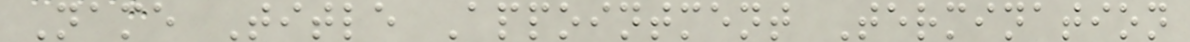Name Title Appointment Termination
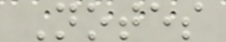Notes
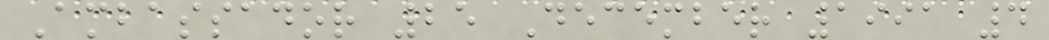Ambassador 25 December 1991 4
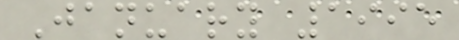January 1995
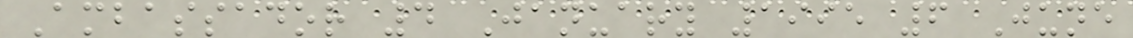Ambassador 4 January 1995 6 June
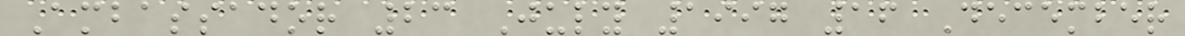Ambassador 23 July 1997 16 December
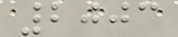2003
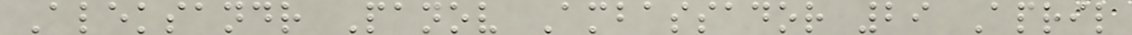Aleksandr Panov Ambassador 29 April
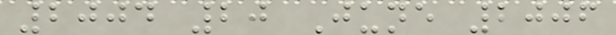2004 20 June 2006
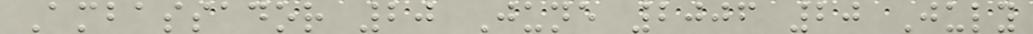Ambassador 20 June 2006 20 July
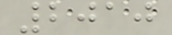2010
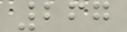267
